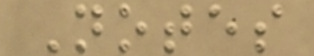Notes
